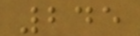245
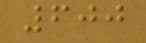600
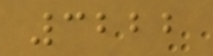3222
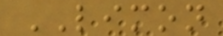LIMON
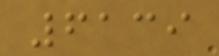6139
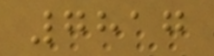7817
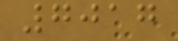7017
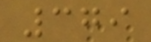379
